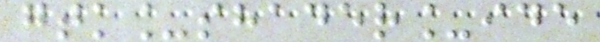gtk_shader_ide
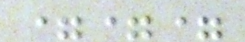===
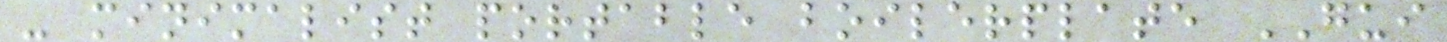- minimalist portable boilerplate GUI
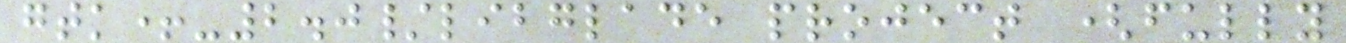gtk+-2.0/libglade project (fully
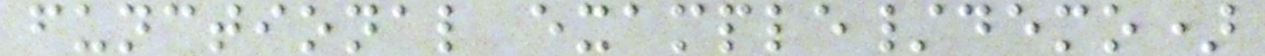functional example/demo)
